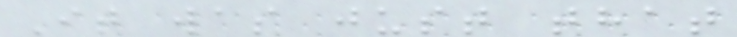It was just that
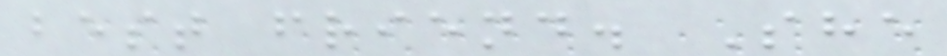best friend. She
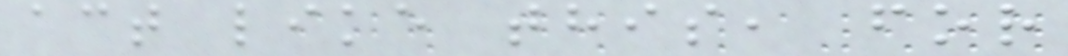act like this, for
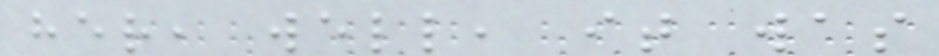her, well, it was
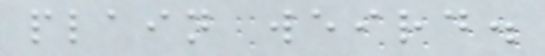plain weird.
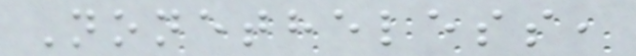Nonetheless,
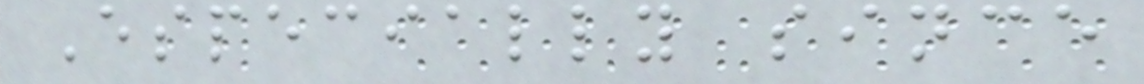Especially since
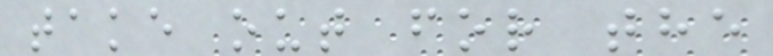take out for the
